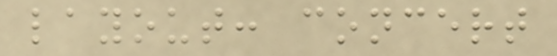layout: concert
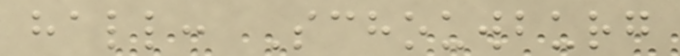hall: Schouwburg
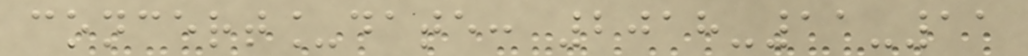concert_date: 2018-11-11
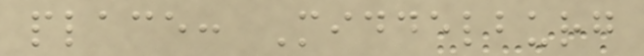place: Middelburg
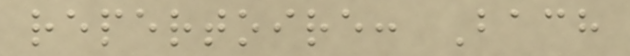repertoire: Bach
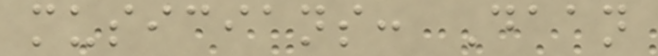musicians: Daan
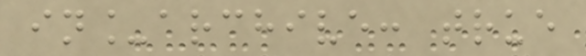in_archive: true
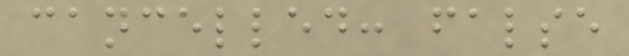cancelled: false
